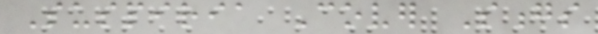Suspiria Cover Songs
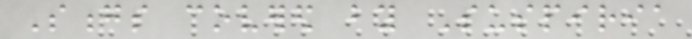Songs covered by Suspiria
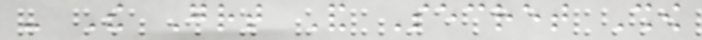- The Great And Secret Show
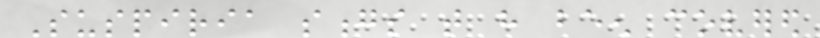Suspiria songs that have been covered
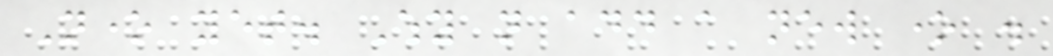None yet. Why not add a new one .
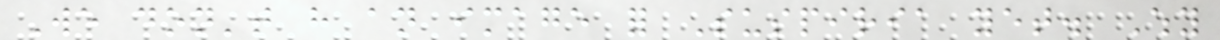We don't have an image for Suspiria yet. Why
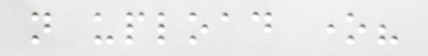not upload one?
